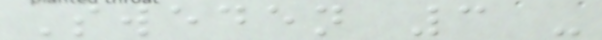Sweden 3 -
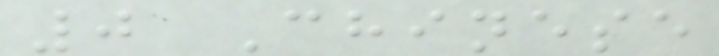0 Chinese
